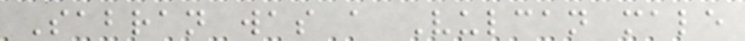Sabran was a Vulcan male
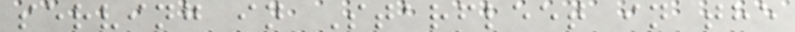serving in Starfleet in the
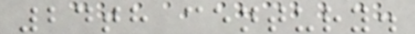24th century.
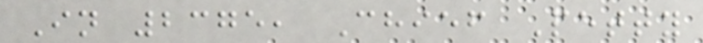In 2375, Chief Petty
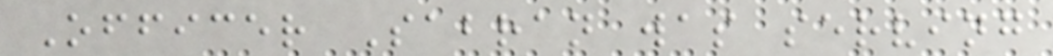Officer Sabran was serving
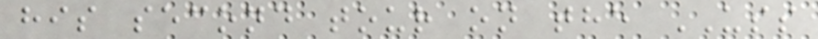his second tour on the USS
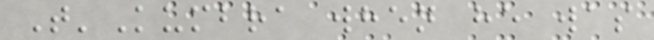T'Kumbra when he was
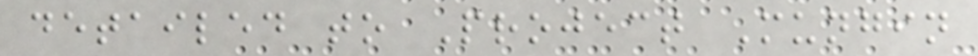detailed to Project Mungin
